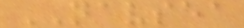NAVSEA
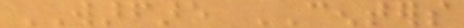WARFARE CENTERS
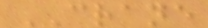CRANE
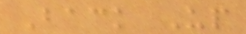Back Up
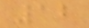12
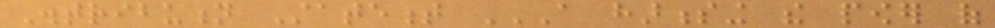Distribution Statement A HARNESSING THE POWER OF
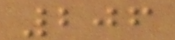206
